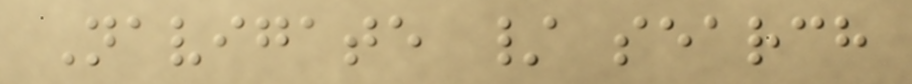Navigate / search
